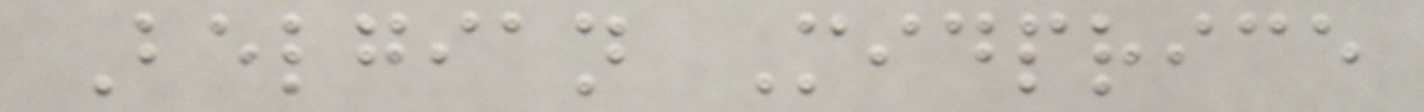Belgian Midprice
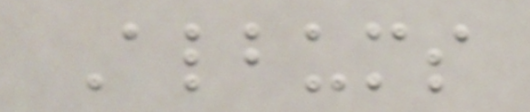Albums
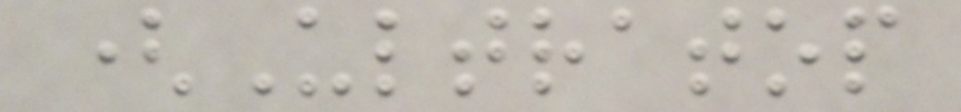(Ultratop
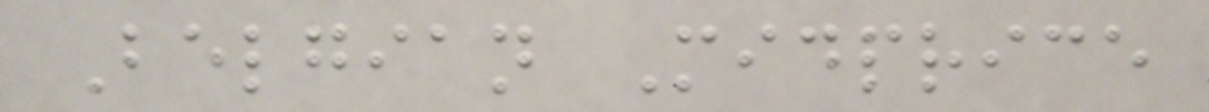Belgian Midprice
